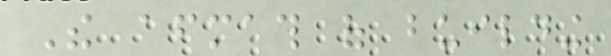The aftermath of building
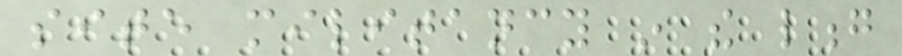site militancy in the long
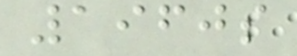1960s
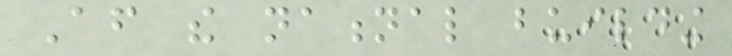After the national building
